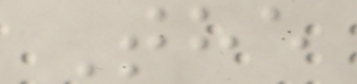The
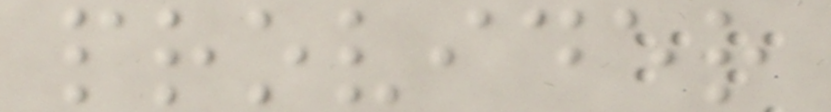provider
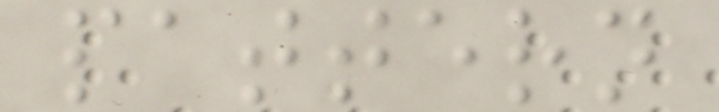pattern
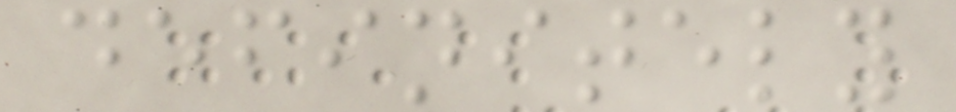definitely
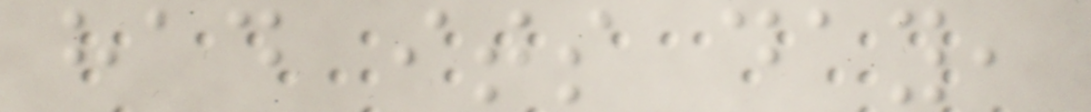had its day,
